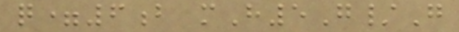q=6b mH5G/G
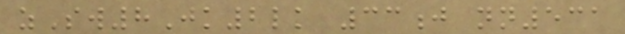zSw8Jk2lk 33j nn531
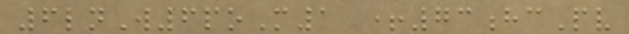6lnW6poM1 +73hcPv
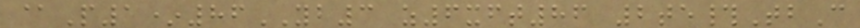@P1*86YB3 z6xft86 2te#TbC
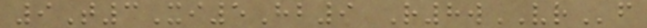9T3Xi5Hb9 R8wVRf
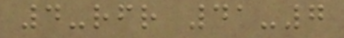4-rfr 41-7
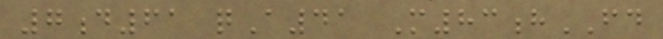7d61 qA41 M83hFD
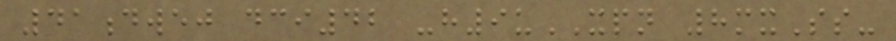41dwej dci42 -h9uXPN 8mxSs-
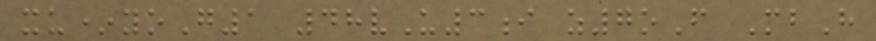xu*yoG1 48vU3i z7oF MbH
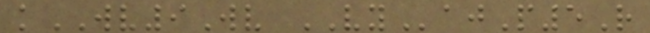kWV9Wv VYajP5R
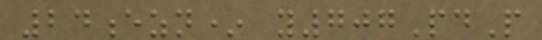24ezn* y707PdP
